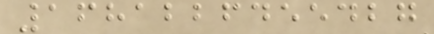1681226455427
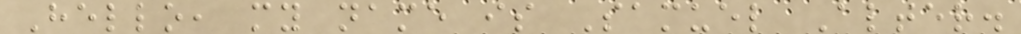Hello, my name is Samuel Alter.
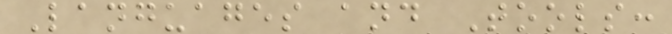Languages and Tools:
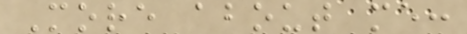More about me:
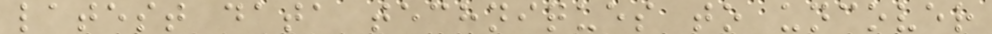latest data techniques to uncover
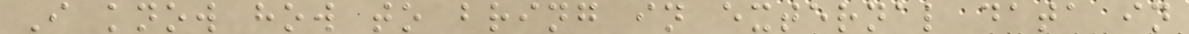I know how to bring in external data in
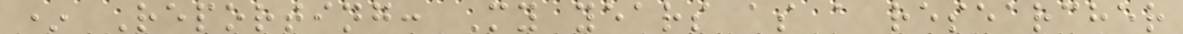* Reporting: My years as a researcher
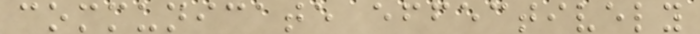communicate effectively
